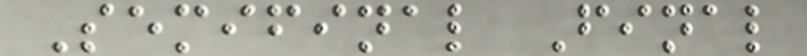Semifinal Final
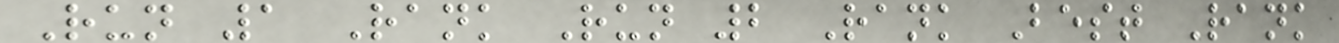Run 1 Rank Run 2 Rank Best Rank
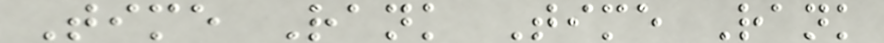Time Rank Time Rank
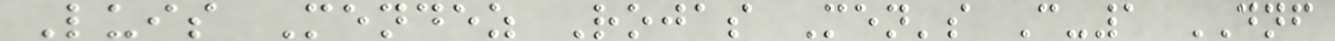Luis Mendez Rojas Men's C-1 DNF
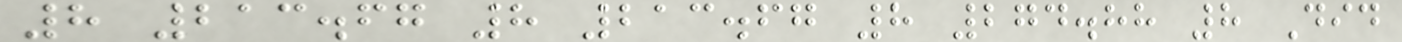8 213.67 8 213.67 8 274.88 8 Did
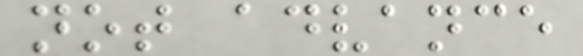not advance
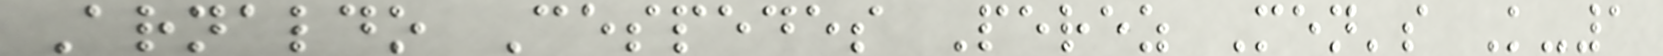Arnaldo Cespedes Perez Men's K-1
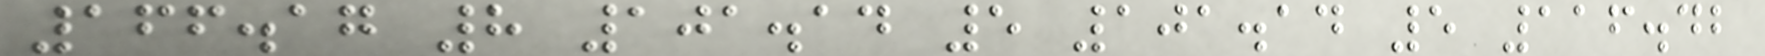166.17 8 101.14 5 101.14 5 116.42
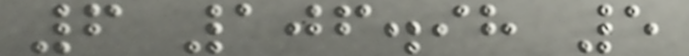6 106.98 5
